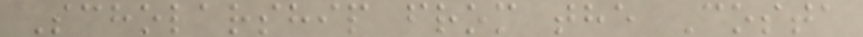Scholarship from the Costa
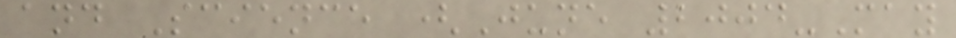and Science (June 2004-May
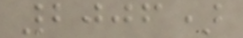2006)
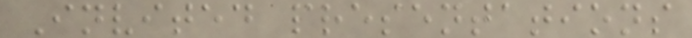Invited presentations
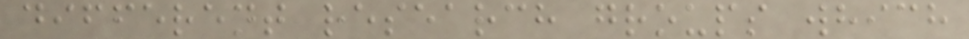different research groups which
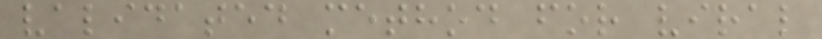validated method for viral
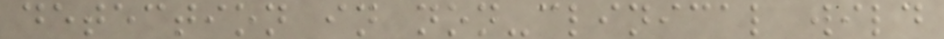detection in non-clinical wild
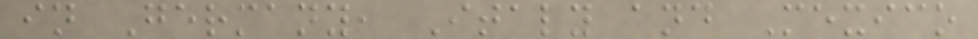in Germany, Italy and Mexico
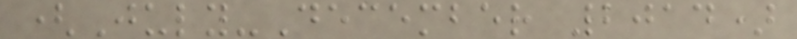(July-December 2014)
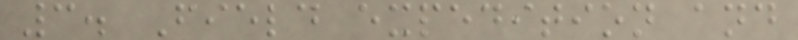3. Field expedition and
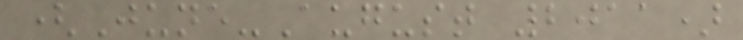(June-August 2011)
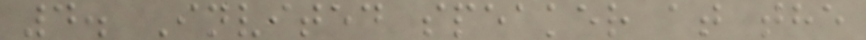4. Invited speaker at the
